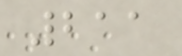211
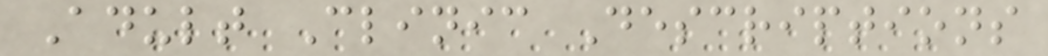Adult Clinic Descriptions
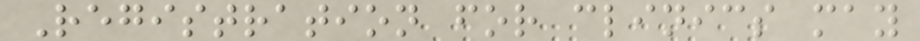Registration for clinics may
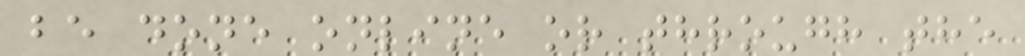be done online or through the
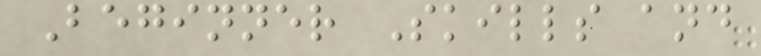Beginner Skills and
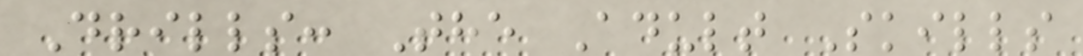Drills: The Adult Skills
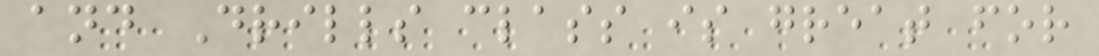and Drills class is great for
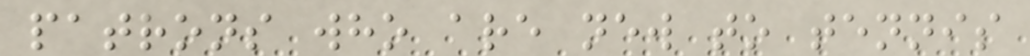patrons who are new to tennis
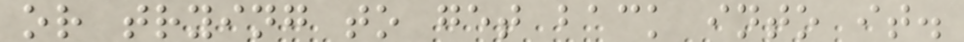or trying to get back into it.
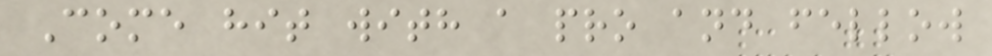Come hit with a pro and fellow
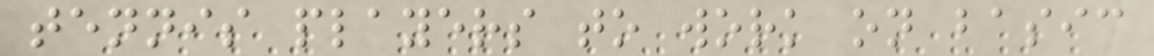tennis players to work on basic
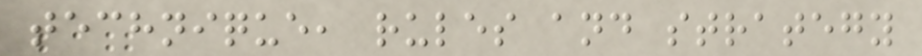technique, rules and strategy
